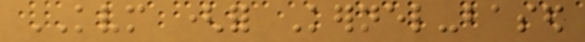KVM (for Kernel-based
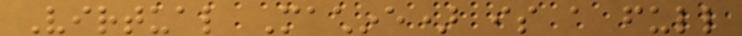Virtual Machine) is a full
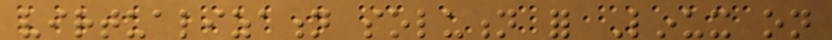virtualization solution for Linux on
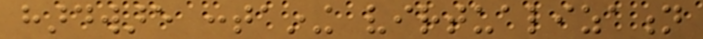hardware containing virtualization
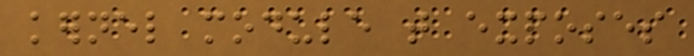kernel module that exposes
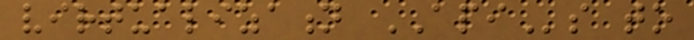virtualization APIs to
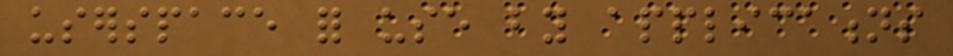userspace for use by applications
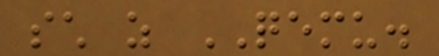such as QEMU.
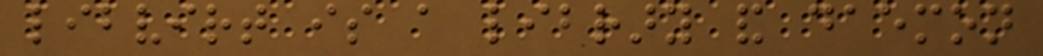libvirt is a library and daemon
